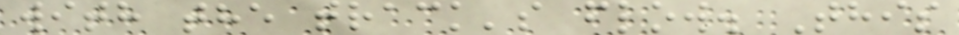with the track's flow. This
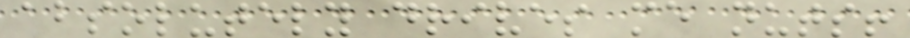absolutely drives me nuts!
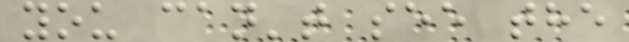you can't see the
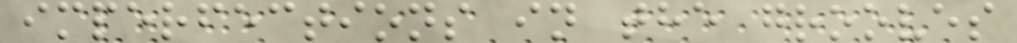imperfections in the grooves
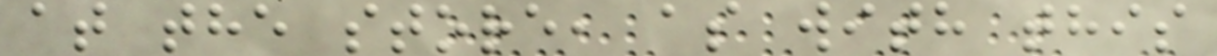at the store, as with this
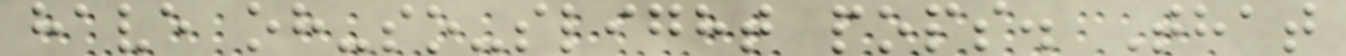have oh-so-slight pops. That
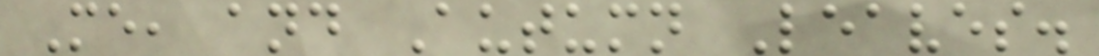Me, and Autumn Leaves.
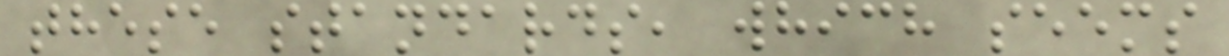these standards, which seems
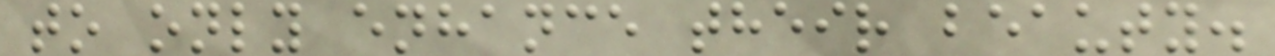to only enhance their beauty.
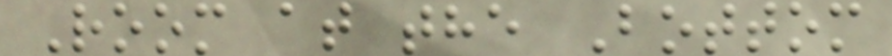Room at the Bottom
